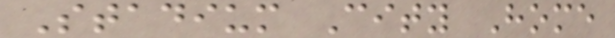Stadium City Home
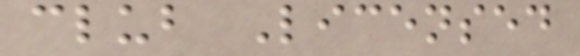club Licensed
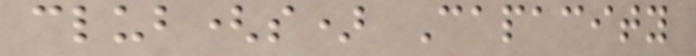club(s) Capacity
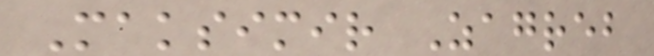Maksimir Zagreb
